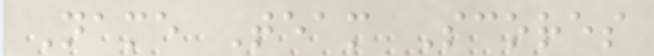Name Team Scores
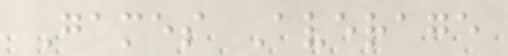Games Average
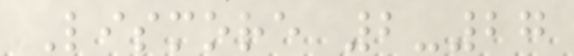Lismore 2-27
